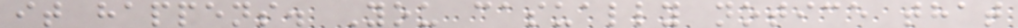it happens. You casually notice that
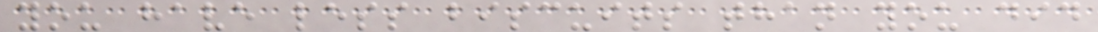you have less biscuits than you did
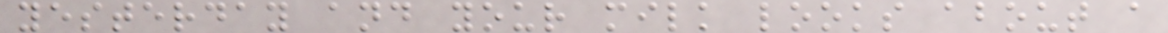yesterday and your milk looks about a
